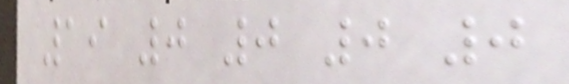19 0 0 0 0
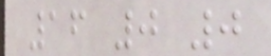16 0 0
